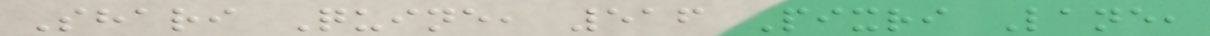Shari Quine, 516 Pixri Lane,
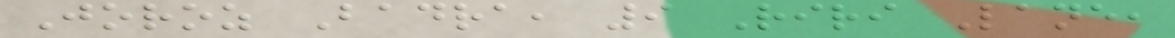Joroz Badra, 9 Riri Lane,
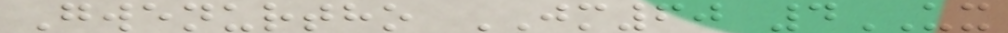Gwenurtho JM60 4UX
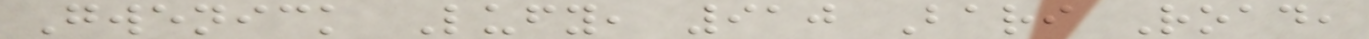Gwenick Lufy, 910 Bari Road,
